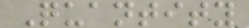Quantity
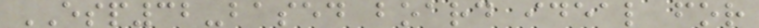ESP32-based board ideal for
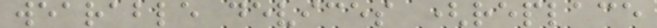wearable devices (replace
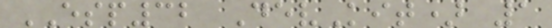ESP32 DevKit) 1
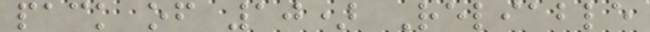pack of 10) Reliable
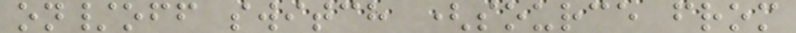on/off switch (source from
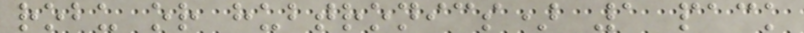robu or hubtronics) 1 pack
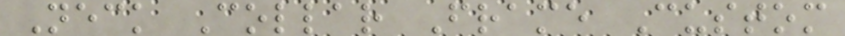Neck Collar Frame Custom
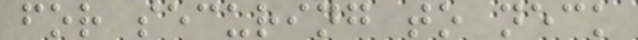for securing to neck
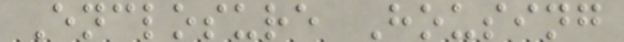Enclosure Housing
